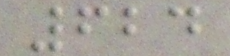624
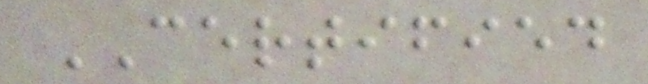CERTIFIED
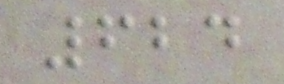624
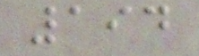194
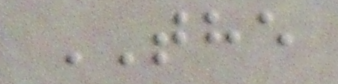THE
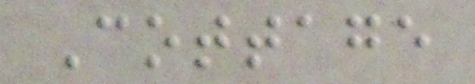Cottage
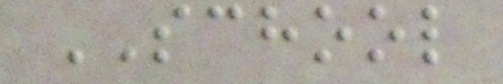SCHOOL
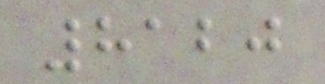8120
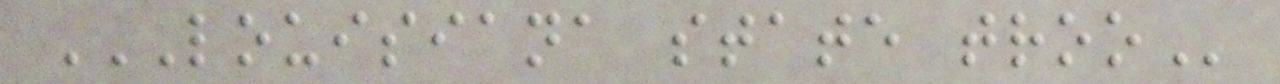LOUISIANA STATE TROO
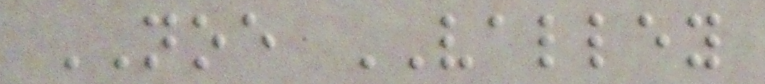NOE VALLEY
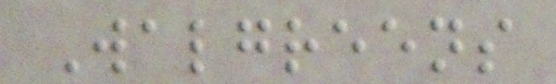Walgreens
